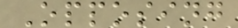Opposing
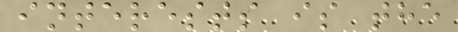interests is the
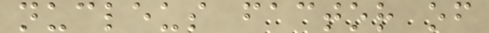nucleus factor of
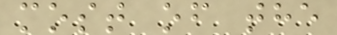most of the
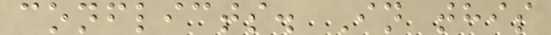conflicts. In this
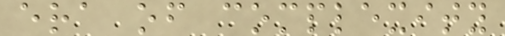era of complexity
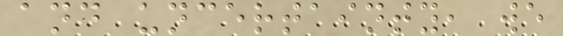and uncertainty, we
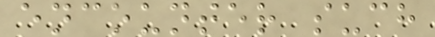encounter such
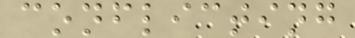conflicting
